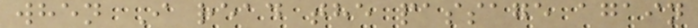when I read the passage again
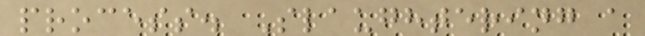process. Slaughtering a
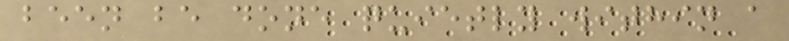been be done quietly within a
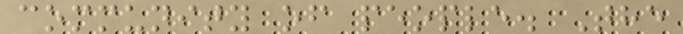community of people. The
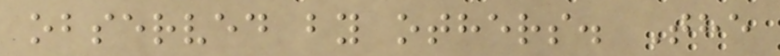observed by others. The
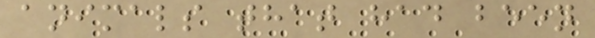animals that had been
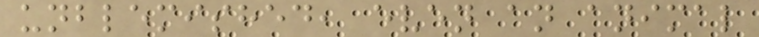unblemished, even an animal
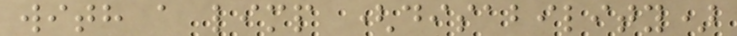with a limp (disability)
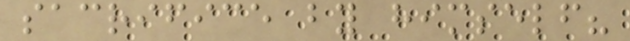sacrifice by himself?
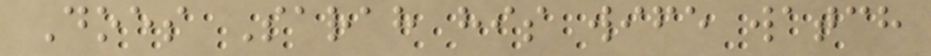Does Sarah his wife watch
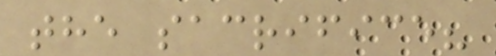the sacrifice?
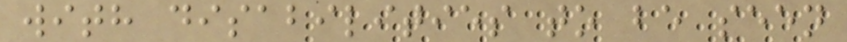with disabilities to be seen
